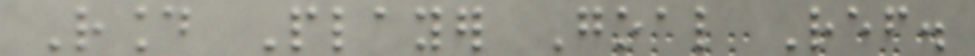Round Player Goal Ref.
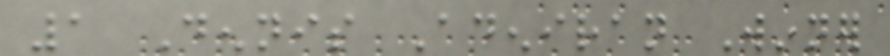1 Dennis Adeniran Winner
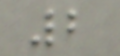2
